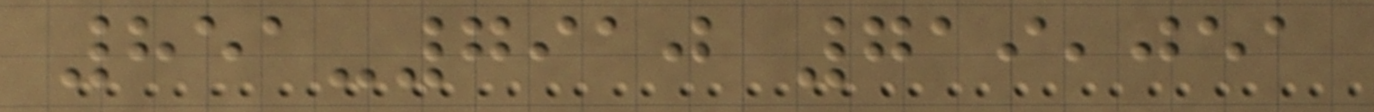851-7910 719,051
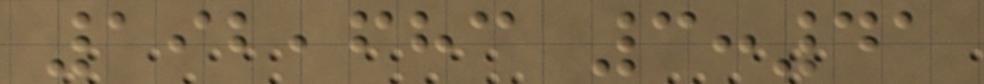192,683 3:41
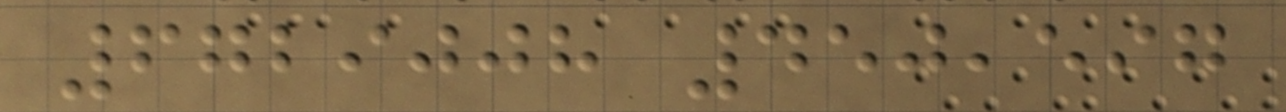6729008 450,597
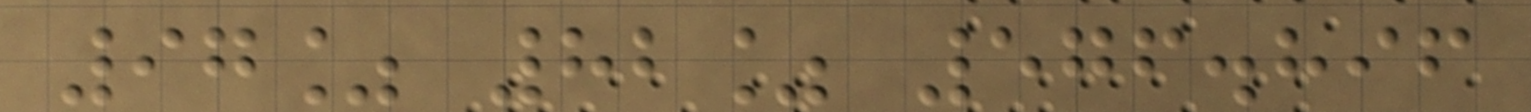97% 82% 576.896
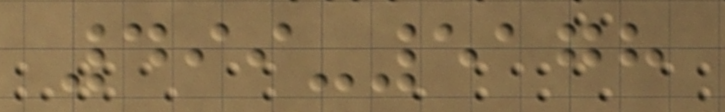499-5178
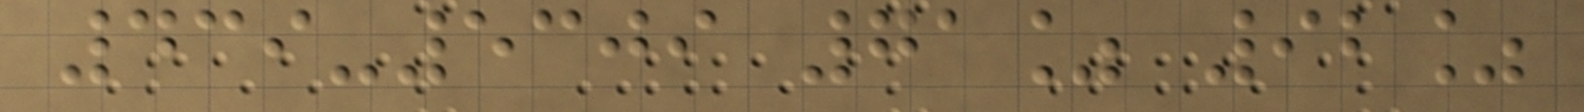439-5309 71% 92%
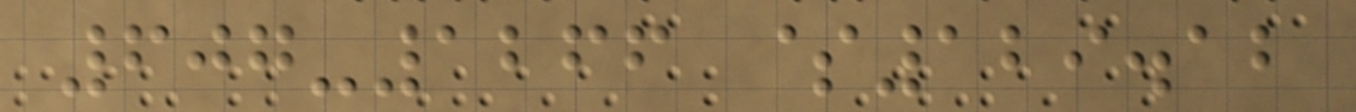607-1266 $129.12
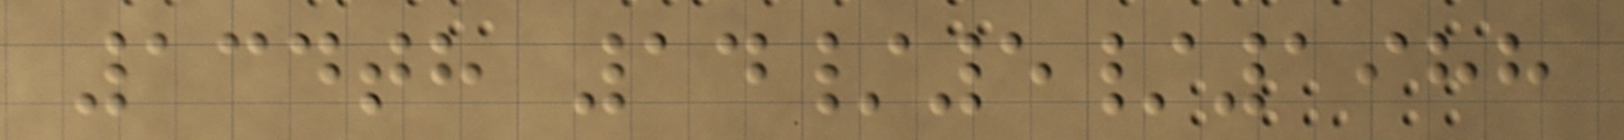134th 14/5/1988
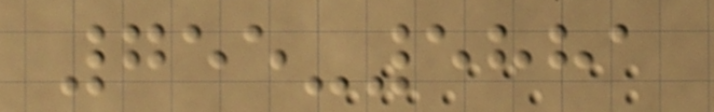755-5881
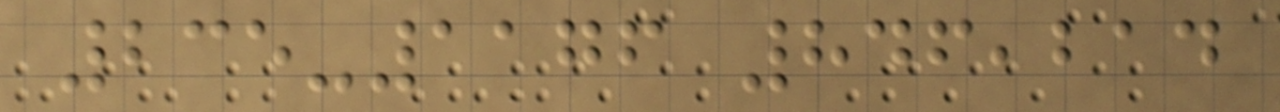235-1176 846,214
